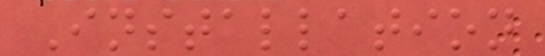Installation
